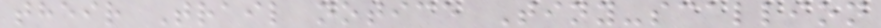their Trail notice Tiny-scallion
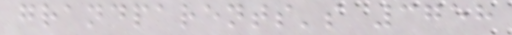grandparents's 3758
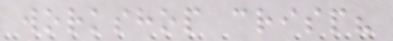workshop crisp?
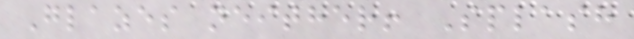Glazes neither! Splash
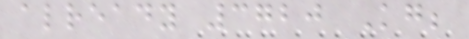already 3720 Kg;
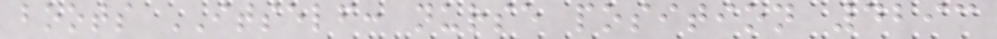boots ITSELF: nurse position 4293
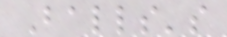Balls's
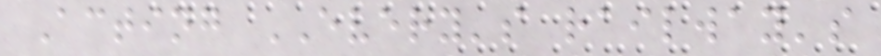Acting EVERY's railway's
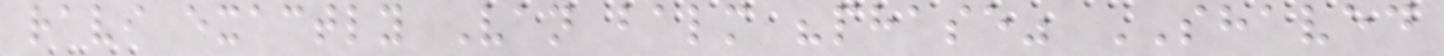ravi exactly Van balm "phase" SHAVED
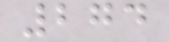274
